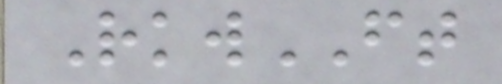RkwFT
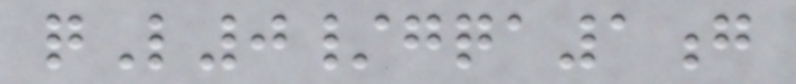qL0/gqa1g
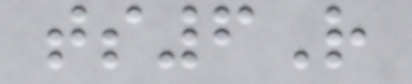ts6R
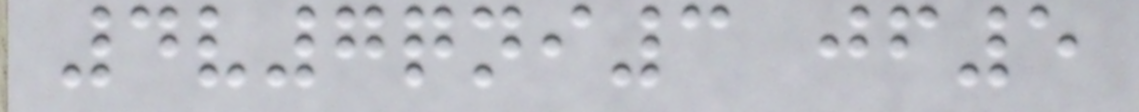4v7qni3 jf5
